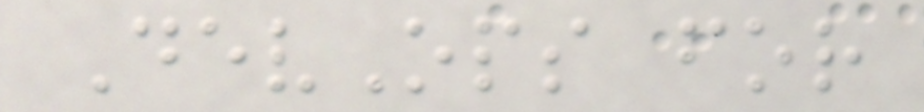DevOps for
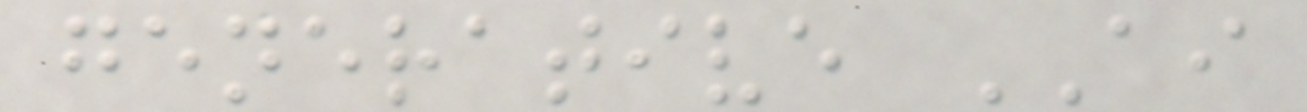generative AI
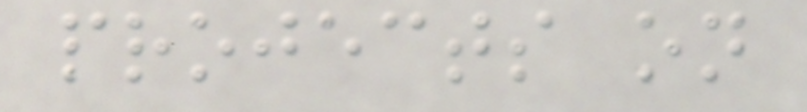projects on
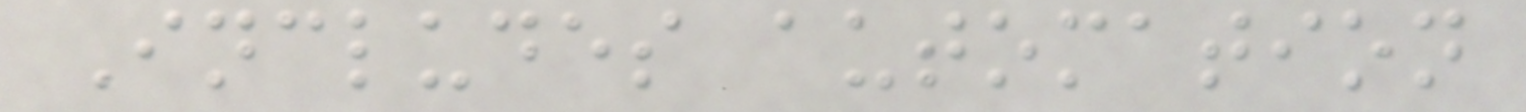Includes automation
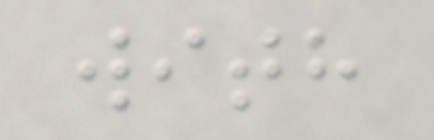with
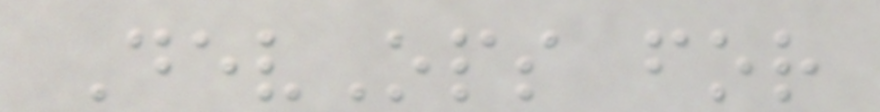DevOps for
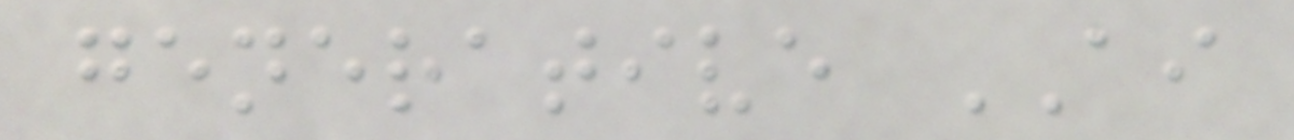generative AI
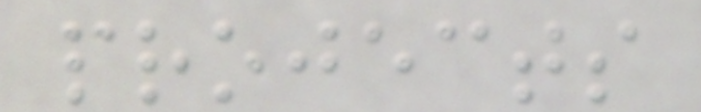projects
